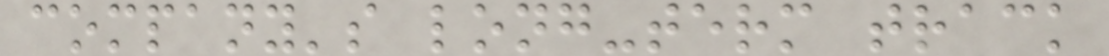company's long-term track
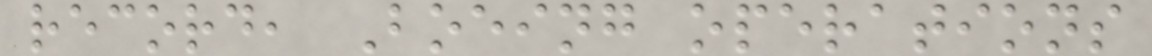record, Boeing operations
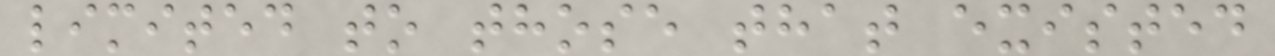limited to those that existed
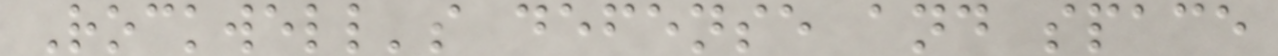Rockwell's defense and space
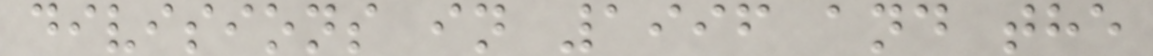divisions in 1996 and the
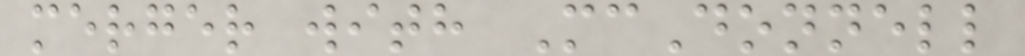merger with McDonnell
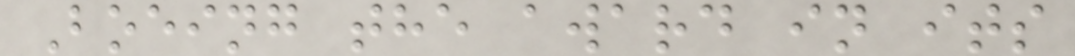Boeing the award in its
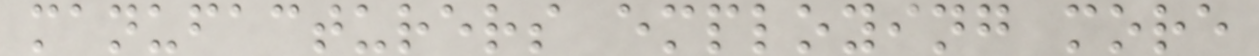manufacturers employing more
